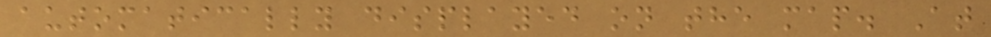automatically displayed on the map. At
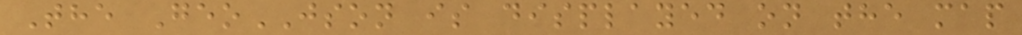The GeoJSON is displayed on the map
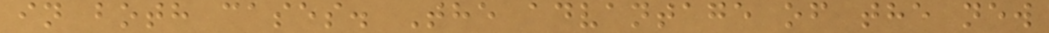in both cases. The advantage of the new
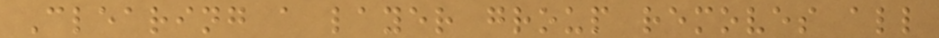Clearing a layer group removes all
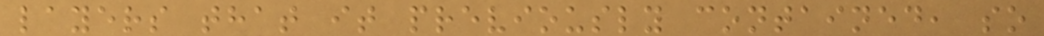layers that it previously contained, so
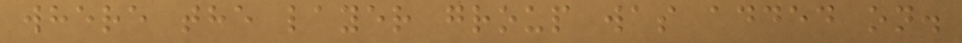where the layer group was added on.
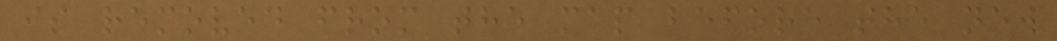is removed from the map before the new
